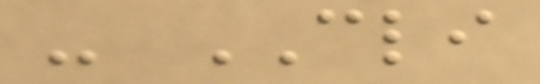- CLI
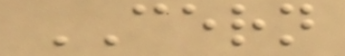CERN
